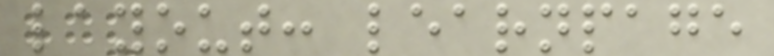layout: learnpage
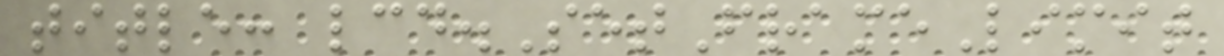title: lcd.SetFrameLimit
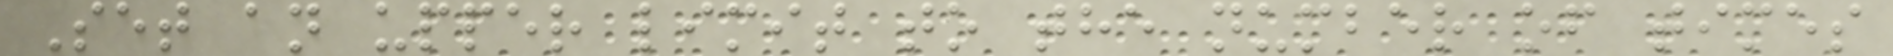Set an upper limit to the number of times
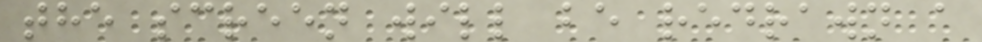the screen will be redrawn a
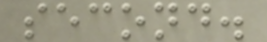second.
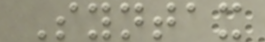Syntax
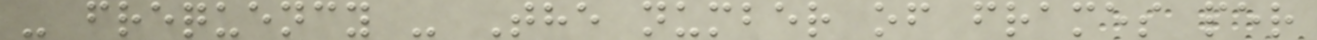- frequency - The number of frames per
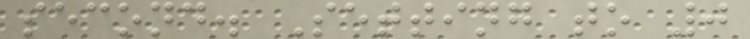second. Setting to 0
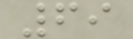69
